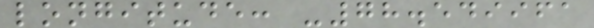longitude: -78.549961
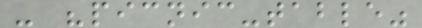- "picnic-table"
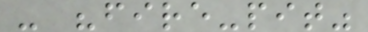- "fire-pit"
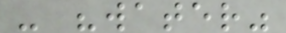- "water"
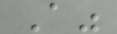A"
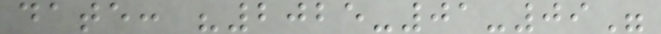date: "2025-01-09"
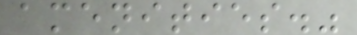amenities."
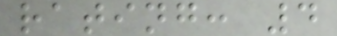rating: 4
